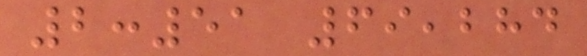2:51 69,284
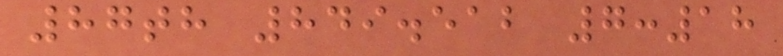87th 849.512 7:18
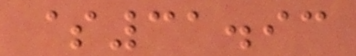$31.93
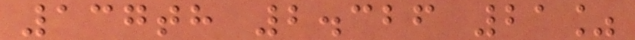137th 2.326 21%
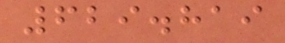629.819
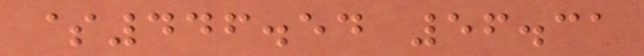$446.54 56.31
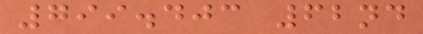799.403 62nd
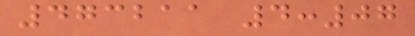473211 4:07
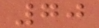70
